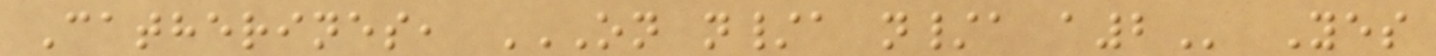Catherines, ON N/A N/A A2 Yes
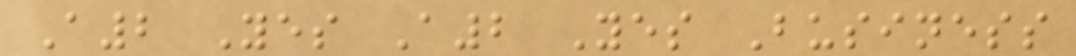A2 Yes A2 Yes Business
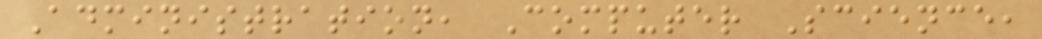Administration, Computer Science,
